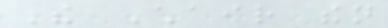The Chair then
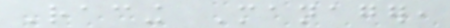Racing Manager,
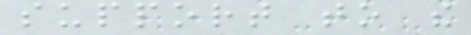support to the
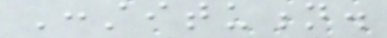Constitution.
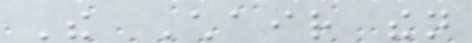The Chair then
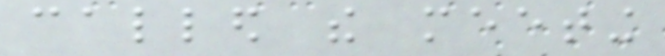called the meeting
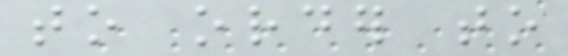to order to
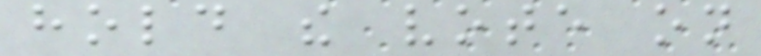hold the vote on
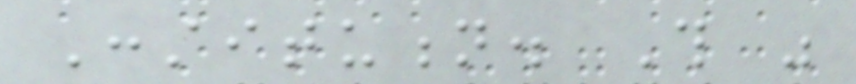Constitution. This was
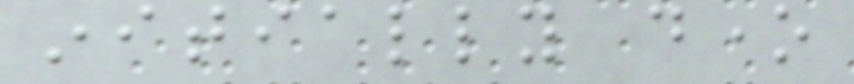initially done
